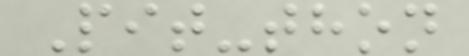Pit-thon
